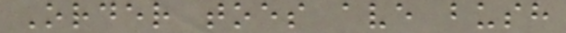Order toes ave bush
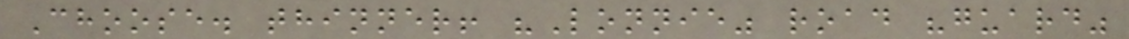Choose. thinner! "Lonnie" road "guard"
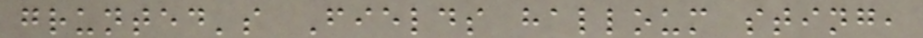grunted's Fields halloum sting,
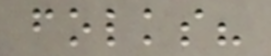folks?
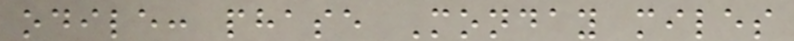odile: phase Monday miles
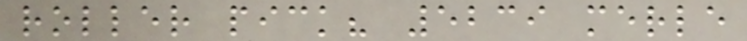roller pick? 5239 merle
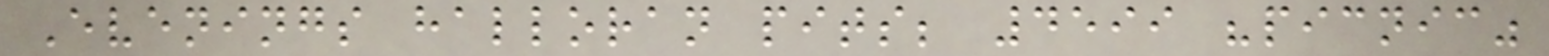Evenings halloran pits; 4599 "picnic"
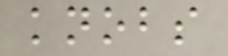knobs
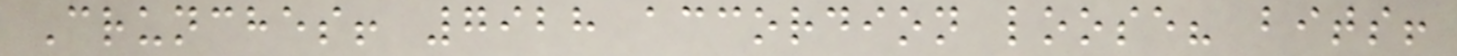Crunches! 7928 accordion loose? bits!
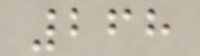268
